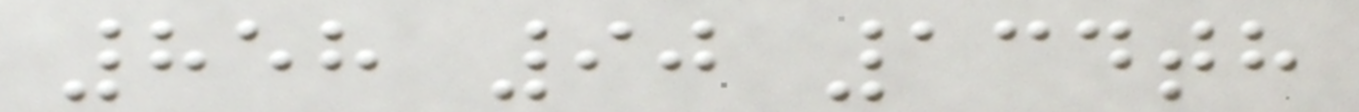858 90 134th
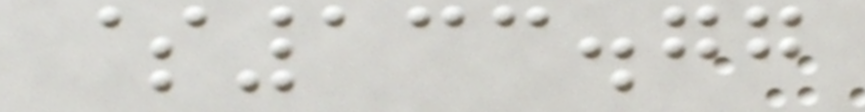$133.77
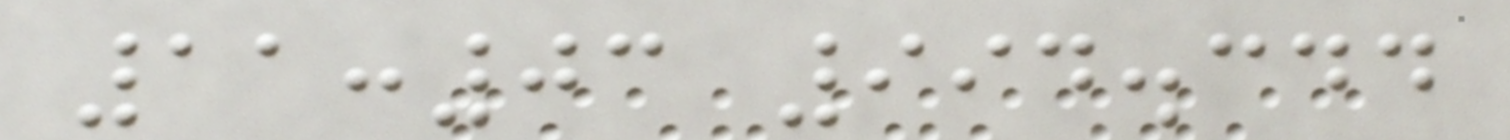11:03 994.344
